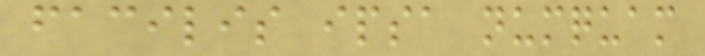facilis ipsa numquam
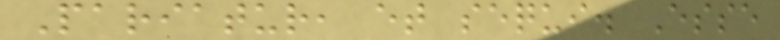Pariatur, et sequi. Esse
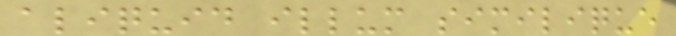aliquid illum similique
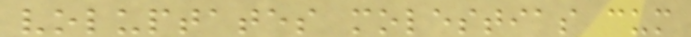voluptates molestias cum
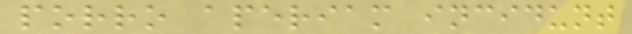porro aperiam incidunt
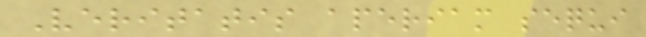Veritatis aperiam sequi
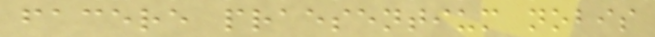facere praesentium nobis
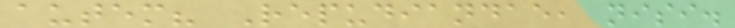autem? Repudiandae, nisi.
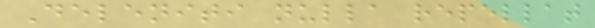Deleniti nulla repellat
